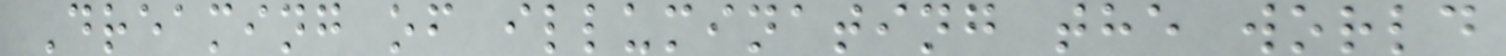Dreaming of illuminating the world
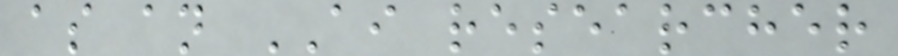as an AI researcher
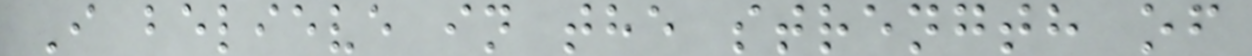I believe in the strength of
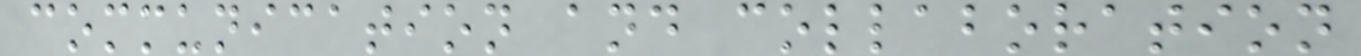communication and collaboration
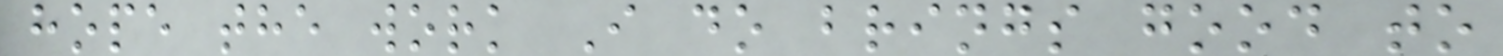hope the work I do brings good to
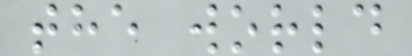the world
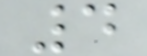4
